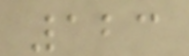123
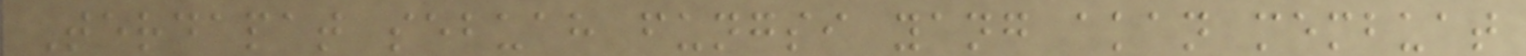Terdapat sebuah fungsi yang akan membuat
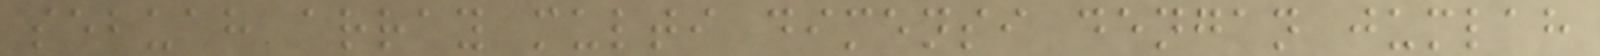sebuah array multi dimensi dengan jumlah
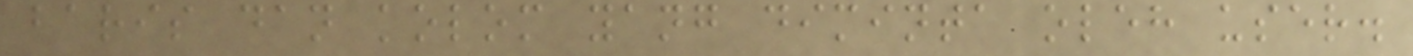baris dan kolom yang diminta oleh user.
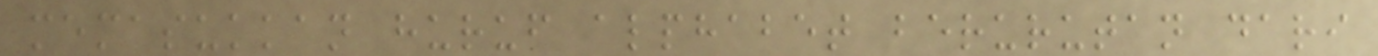memasukkan huruf alphabet berurutan dari
